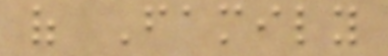of Family
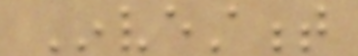Investment
